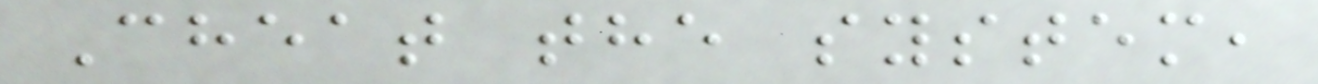Cheat the system,
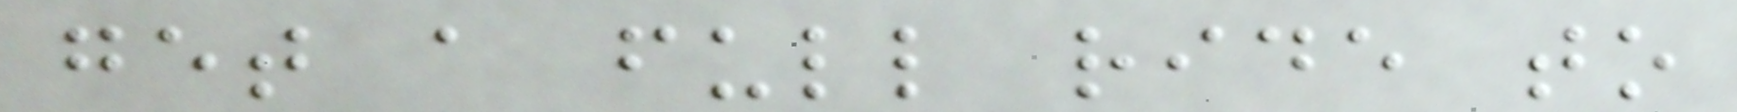get a full ride to
